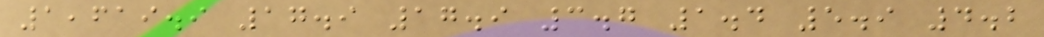1,619.9 17.9 17.9 3.7 1.4 5.9 4.2
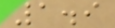1.9
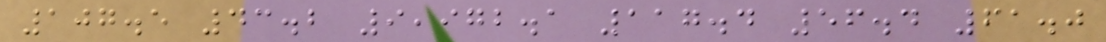107.5 43.2 9,972.1 117.4 56.4 61.0
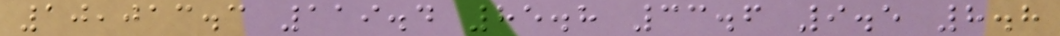10,013.3 119.4 85.8 33.6 9.5 8.8
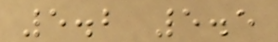5.2 5.5
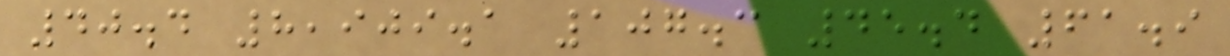40.4 8,909.1 107.3 45.4 61.9
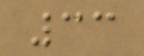33
